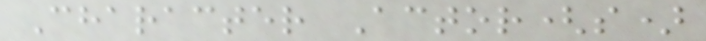Character Actor(s)
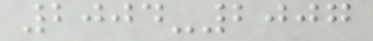2004-2007
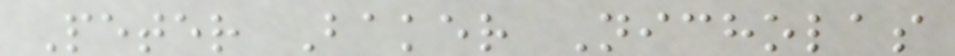Peter Baker Nicholas
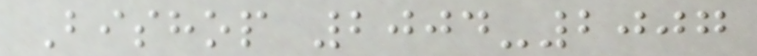Bishop 2004-2007
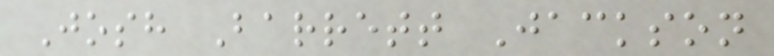Josh Barrett Jackson
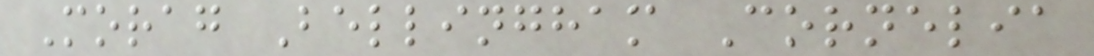Morag Bellingham Cornelia
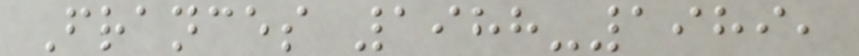Frances 1988-1989,
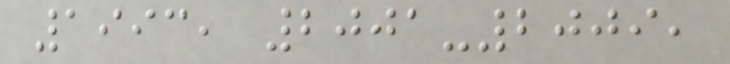1993, 2001-2009,
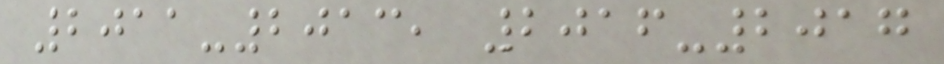2011-2013, 2016-2017
